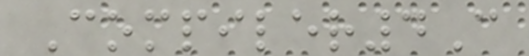Compiler4C
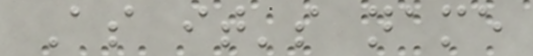As it's name
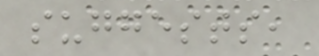suggests,
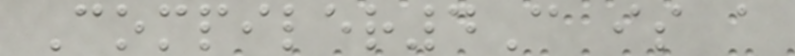Compiler4C is a
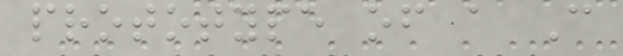prototype of a C
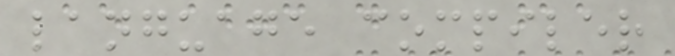language compiler
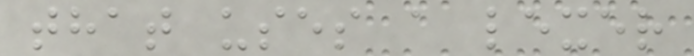that uses a lexer
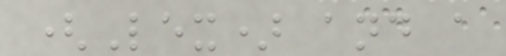(Lex) and a
